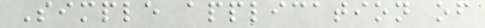Simple application of
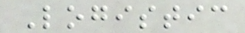Logistic
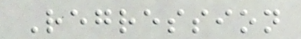Regression
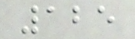125
